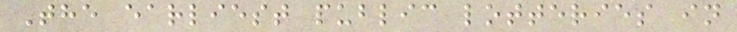The earliest public lotteries in
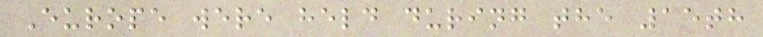Europe were held during the 15th
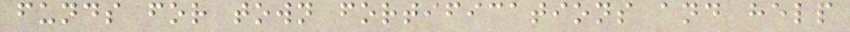funds for town fortifications and help
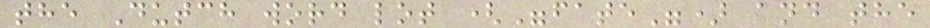the Dutch word lot ("fate") and the
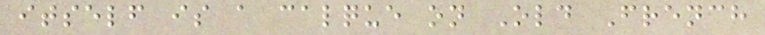itself is a calque on Old French
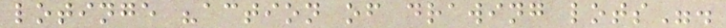lotinge "action of drawing lots".
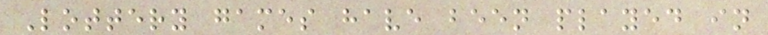Lottery games have been played in
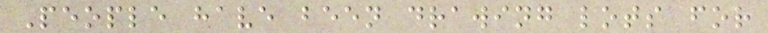People have been drawing lots for
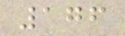176
